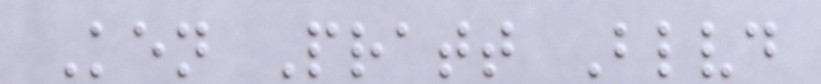Ken Pratt Blvd
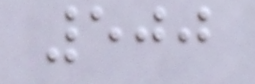500
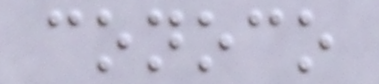conoco
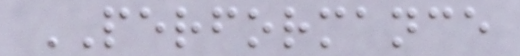PERFORMANCE
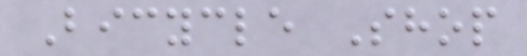Bicycle Shop
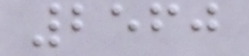2560
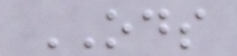ODS
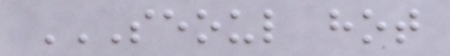SEOUL HOT
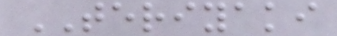TERIYAKI
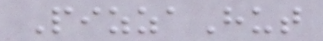PizzaHut
